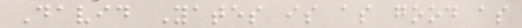David Yates is as good as
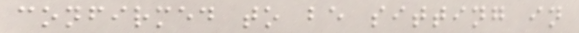confirmed to be sitting in
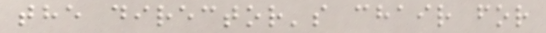the director's chair for
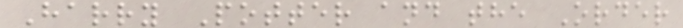Harry Potter and the Order
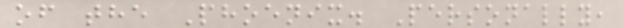of the Phoenix. Personally,
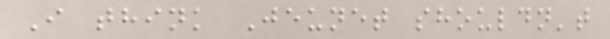I think Jeunet shouldn't
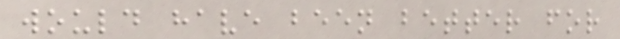would have been better for
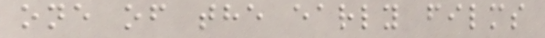one of the early films
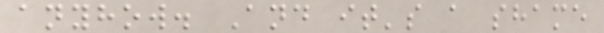anyhow. And it's a shame
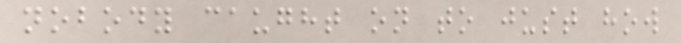nobody caught on to just how
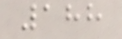188
